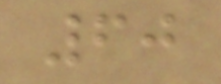60
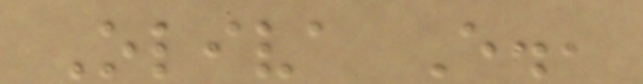Oliva E.,
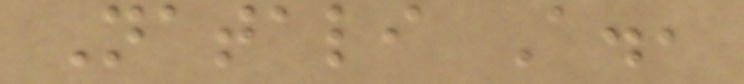Natali A.,
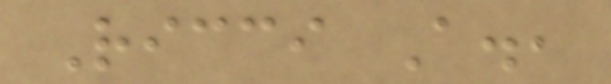Ricci A.,
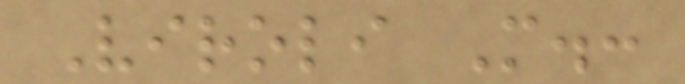Viroli M.:
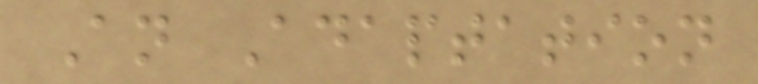An Adaptation
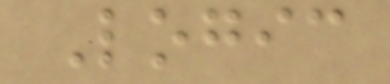Logic
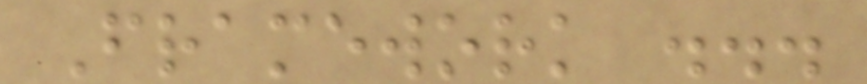Framework ...
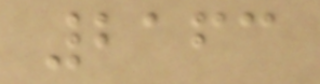2163
